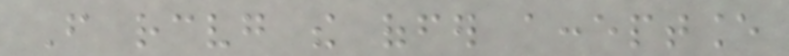From receiving the offer acceptance
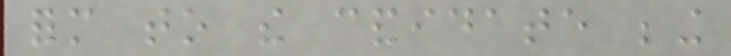form to the candidate being
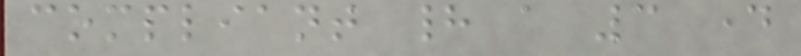compliant had a 3 day
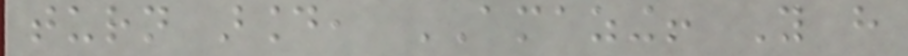turn around, AMAZING! You have
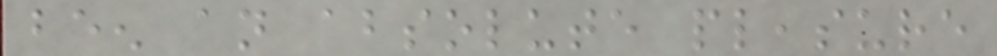been an absolute pleasure
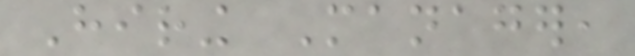Hiring Manager,
